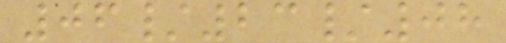06/23/08
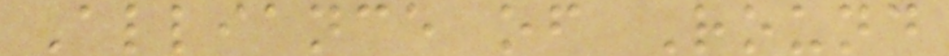Alliance of Round
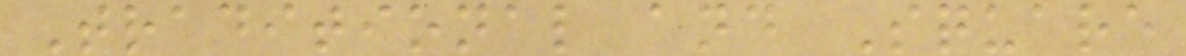Traditional and Square
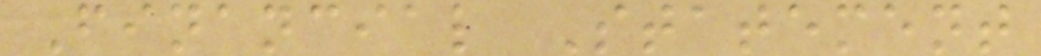Financial Statement
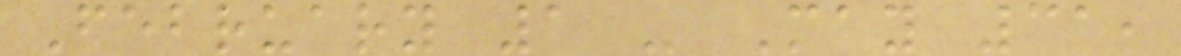February 1 - May 31,
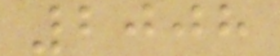2008
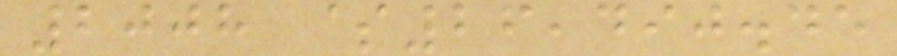2008 $26,490.45
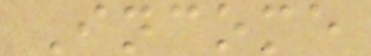Income
